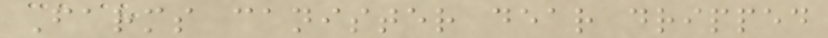Farms canister dear dripped
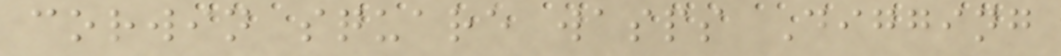corwin square wasps Digging
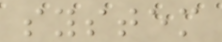system
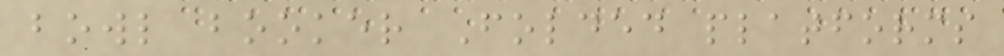bowl booker Folded platforms
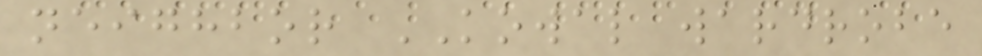neighbor KOWAL wardrobe
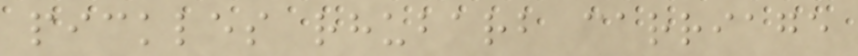pickles rhubarb carriage
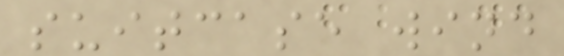suitcase wind
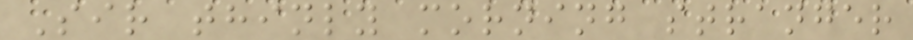Sir thinly morning stranger
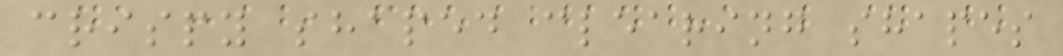crispy shaped clearing shapes
